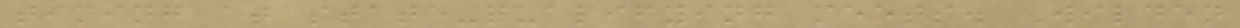timing at state-qualifying meets. Wilden
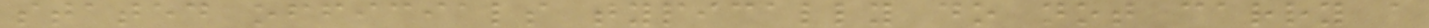stated officials typically do not carry a
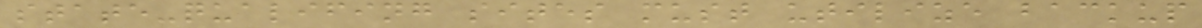state-qualifing sites must utilize backup
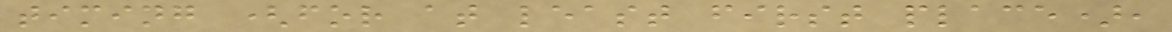timing (for at least first place),
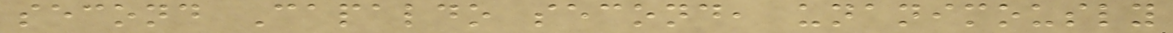second Capaldo second, unanimously
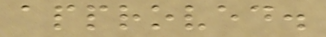approved.
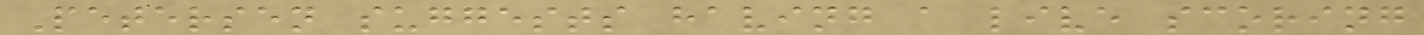Petersen suggests having a live scoring
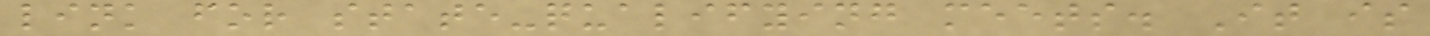link for state-qualifying meets. It is
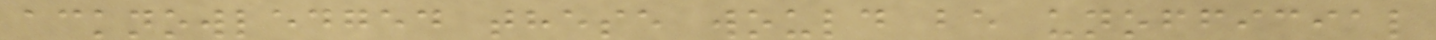acknowledged these would be unofficial
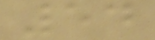54
